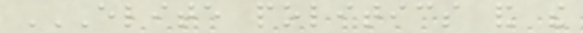ELITE POLITICS AND THE
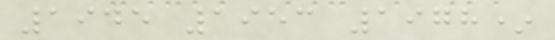1945 1953 1978*
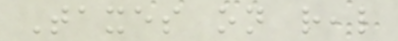Taxes on real
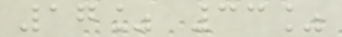17% 33%
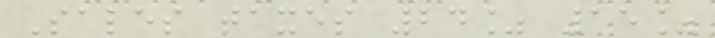Sales taxes 24% 15%
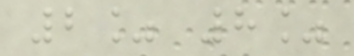2% 8%
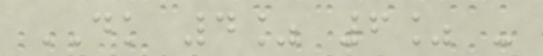DK 4% 6% -
